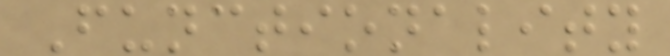Functionality
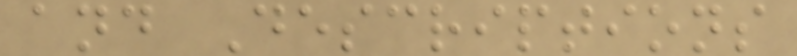and Descriptions
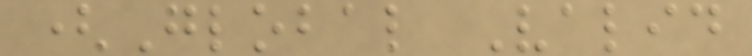(Global Valid
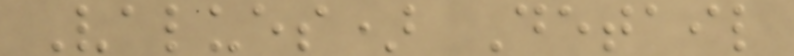Values) Detail
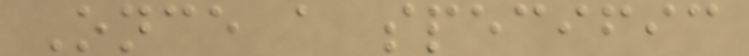Once a specific
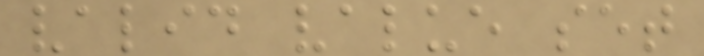valid value set
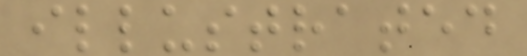illustrated
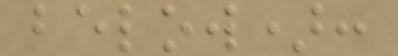below):
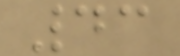43
